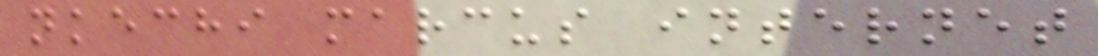nkechi marcus internet
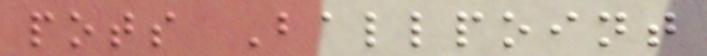pots Ballpoint
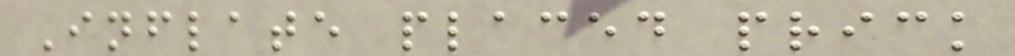Inflate placed prick
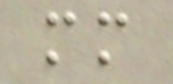mm
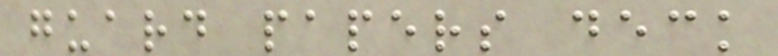guard papers deck
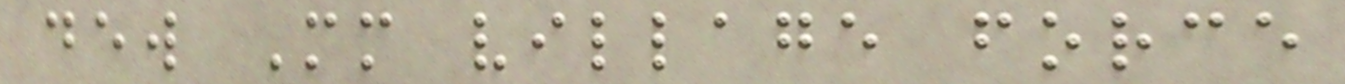dew Mm village force
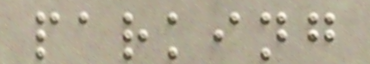parking
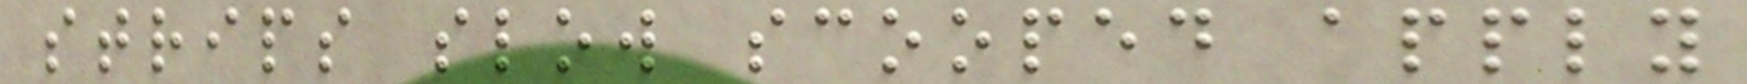strips slow scooped apply
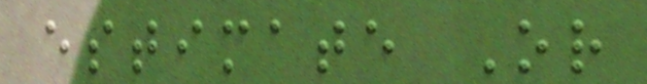estimate Or
